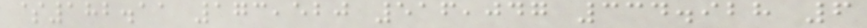$182.11 173,520 516,047 334.928 6
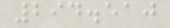294.510
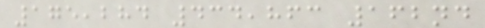175,284 434,863 162nd
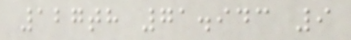127th 71.943 9
